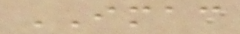IMAC
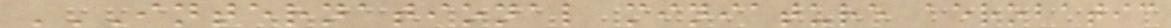INTERNATIONAL MINIATURE AEROBATIC
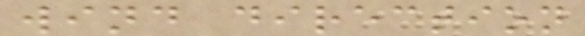wind direction
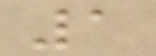1
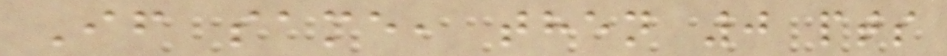If same, then 0 pts
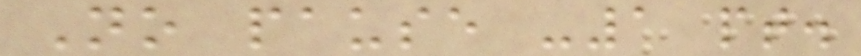No pause -1 pt.
